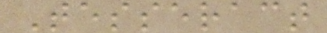Tesseract
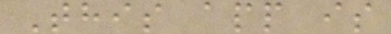This app is
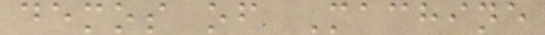demos of Machine
